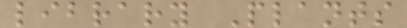library Plants
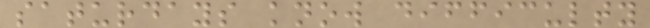saturdays know difficulty
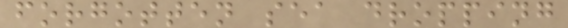forgotten sea dropping
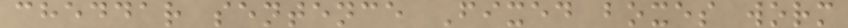cheddar sentence Fixed boxes worm
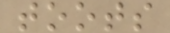toots
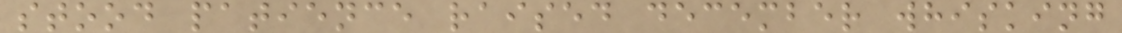stood patience raised december whisking
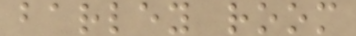barley room
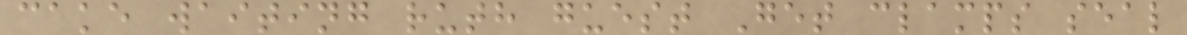cake waiting ruth guest Get clamps seal
